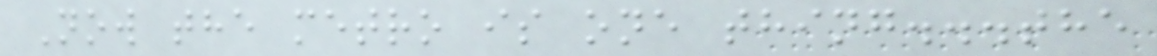Now the metro is one thing...the
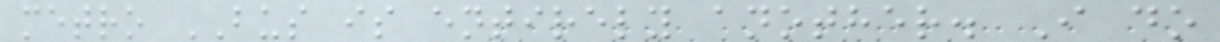metro BUS is entirely another. I do
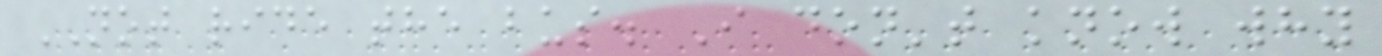NOT ride the bus. I don't know why
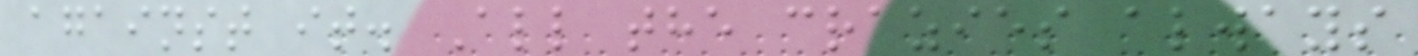against it. All the crazies always
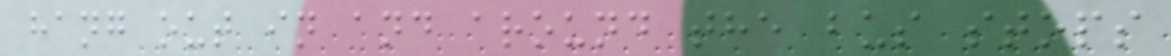hang out in and around the bus stops
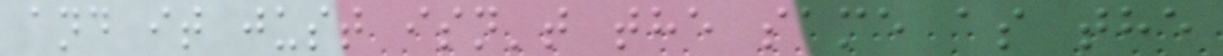and it just isn't the same as the
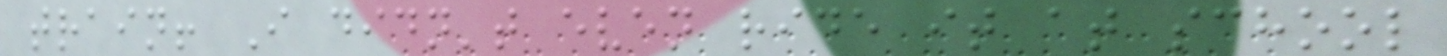train! I didn't even ride it at school
